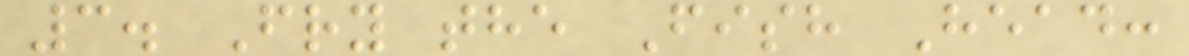3. Fry the Fish Head:
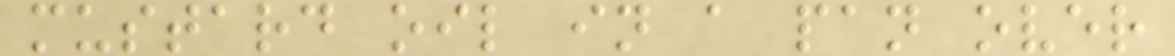mustard oil in a pan over
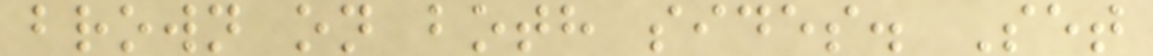brown on both sides. Set
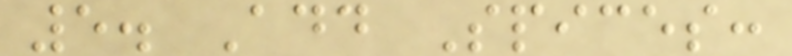5. Add Spices:
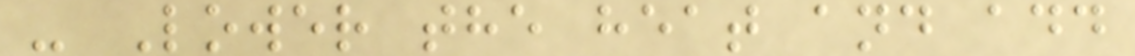- Lower the heat and add
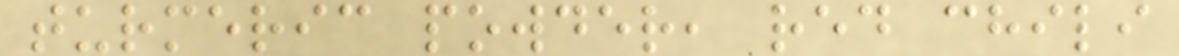turmeric powder, red chili
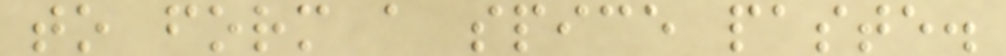to form a spice paste.
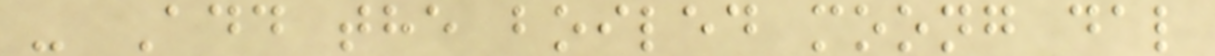- Add the boiled moong dal
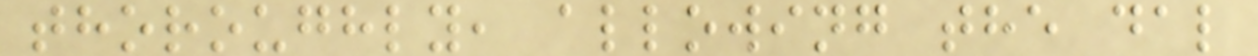thoroughly, allowing the dal
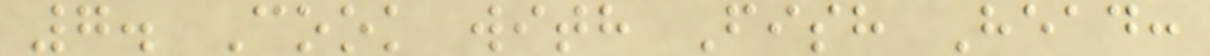7. Cook with Fish Head:
